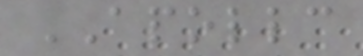APOLLC
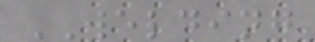WELDING
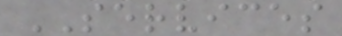SERVICES
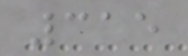315
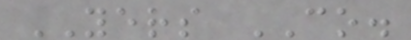YERS CO.
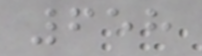658
